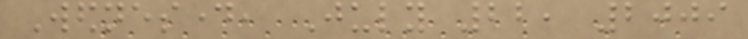Wednesday, July 22, 2009
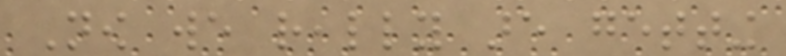Now we really are getting
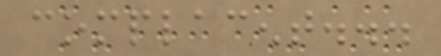complacent...
